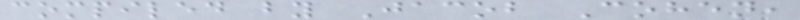compiled by Jacob Cohen,
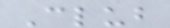Club
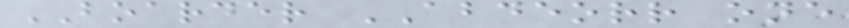BOARDER ABDEORR one
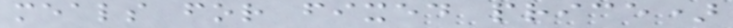meals for fixed price)
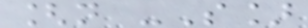[n -S]
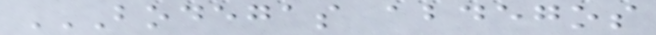BODEGAS ABDEGOS
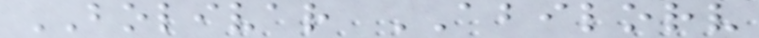BOLIVAR ABILORV
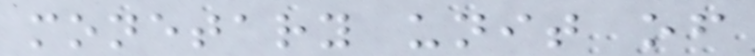monetary unit of
